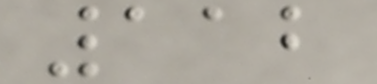112
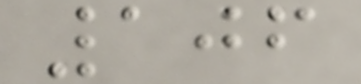106
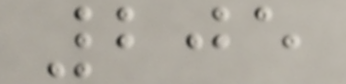205
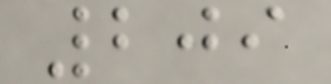209
